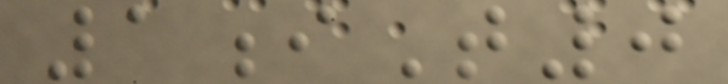1iT0
